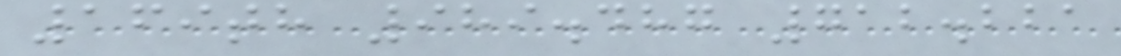169th 989.487 712.221
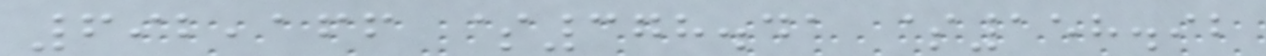692,166 $378.41 $158.92
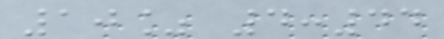10% 4:44
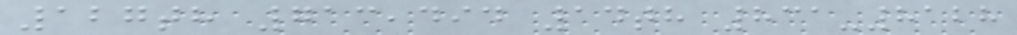127th 713,494 14th 831-8128
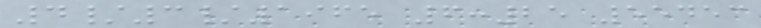4/3/1965 6:25 55453
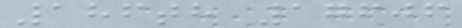186th 17606
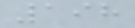198
